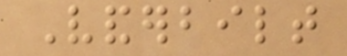Vanderbilt
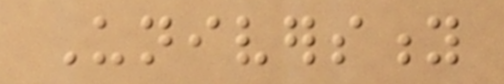University
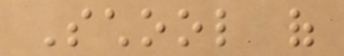School of
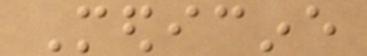Medicine
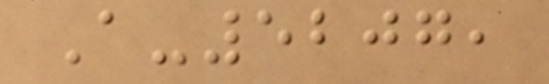A-5207,
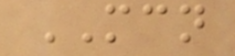MCN
